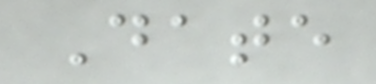Date
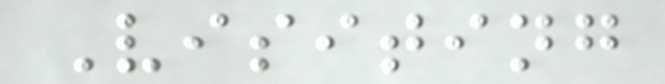Visiting
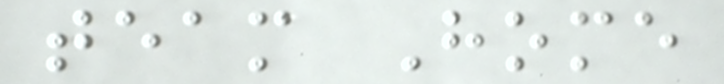team Home
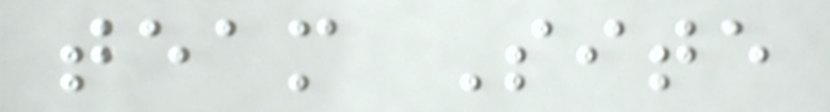team Site
